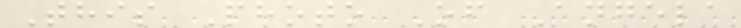This Photo Of Angela
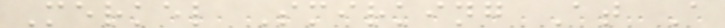Merkel Smirking At A
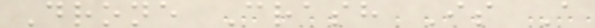Drone Crash Is A
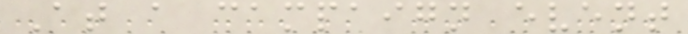At a campaign event
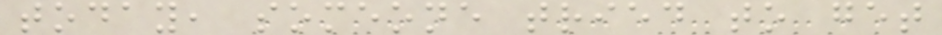today, someone tried to get
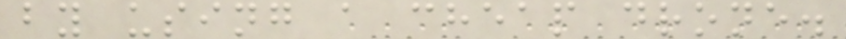by using a cheap drone.
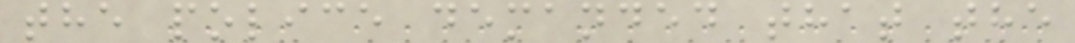the police demanded that the
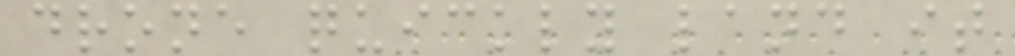drone quickly land it
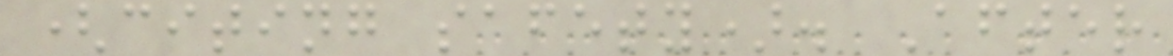(citing safety). After
